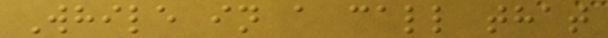While in a call that
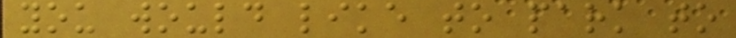you would like to park to
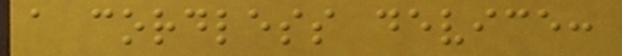a cordless device:
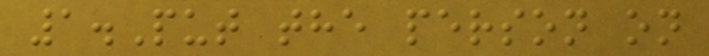1.Put the person on
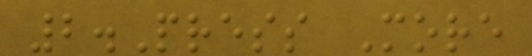2.Press More
